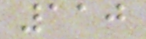110
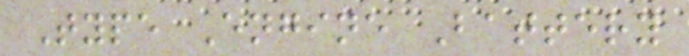Type Engine Battery
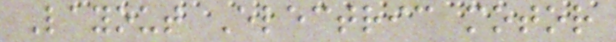Layout Electric motor
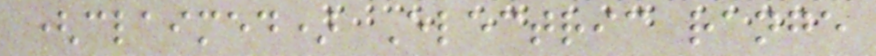(claimed) Electric range
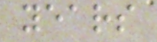years
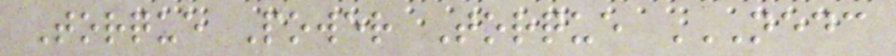Torque Power Torque NEDC
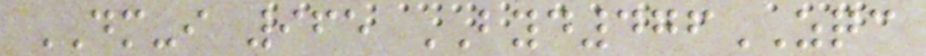DM-i 965 BYD476ZQC
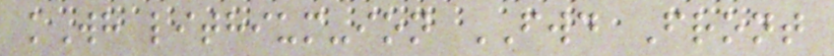kWh lithium-ion FWD Front
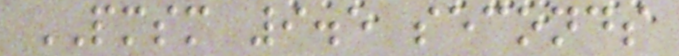PMSM 9.5 seconds
